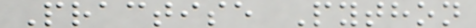Practise Python
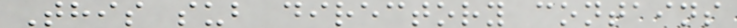This sub directory contains
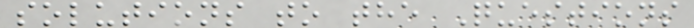solutions to the Questions
